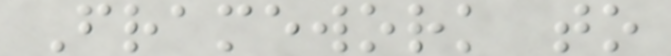Framework to
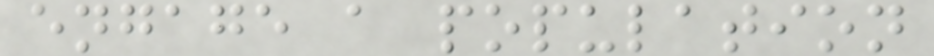engage a population
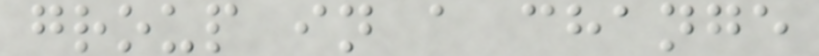group in a change
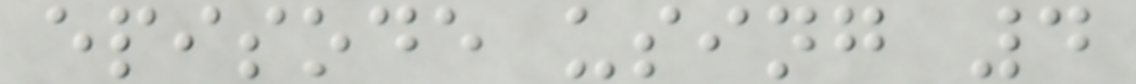episode using 4
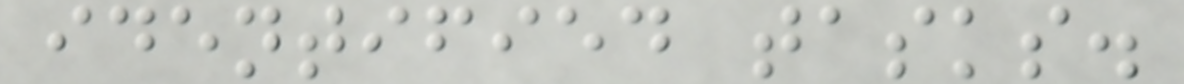identified tasks.
